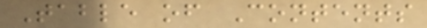Table of Contents
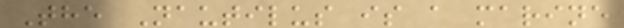The Nautilus is a marine
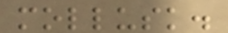mollusk.
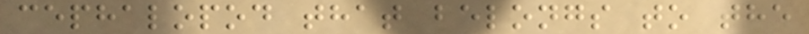cephalopod that belongs to the
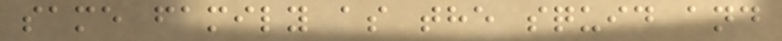same family as the squid and
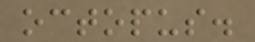octopus.
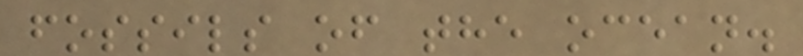fossils of the ocean.
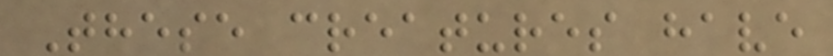These creatures have
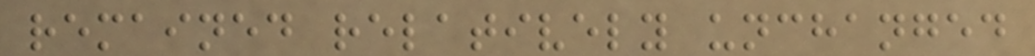remained relatively unchanged
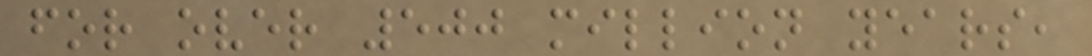for over 500 million years,
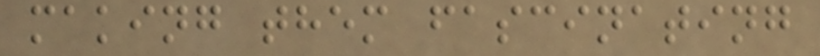making them fascinating
